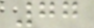77
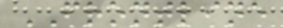FRONTLINE
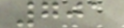701
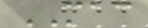MAC
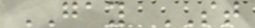GAY ST
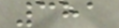381
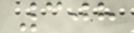308
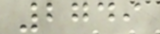2749
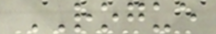ROGUE
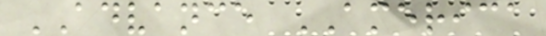ADVANCE AMERICA
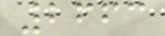2663
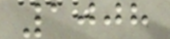1008
